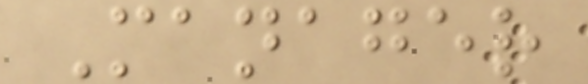Manager
